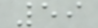59
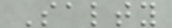Salty
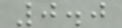0.0
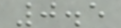0.5
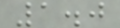1.0
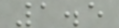1.5
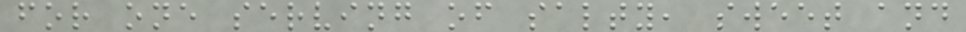for one serving of salty, sweet and
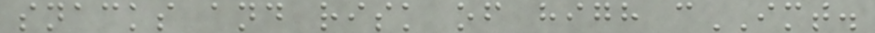snacks and risk of high cIMT.
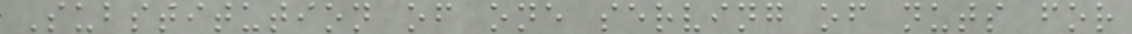Substitution of one serving of nuts for
